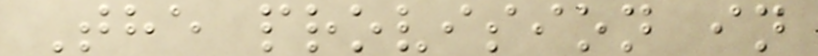The provision in
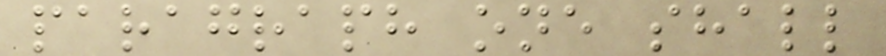paragraph one shall
